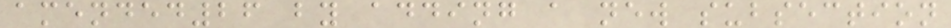amended26 by adding a new subsection
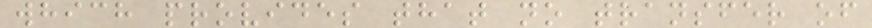which provides that no transfer of
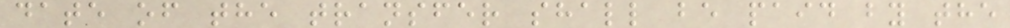date of the transfer shall be paid by the
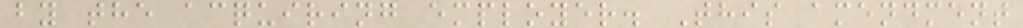by the acquiring employer. This amendment
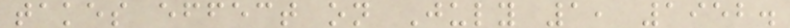takes effect on July 1, 1952.
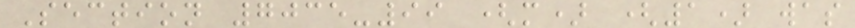Section 7035-99 (m) (1) was
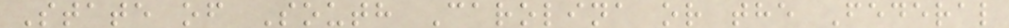State of South Carolina or the Federal
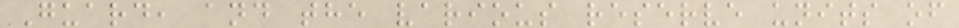Guard, and the various reserve units of
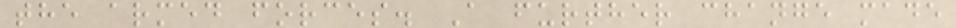the armed forces. A further change made
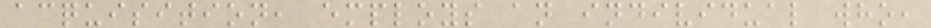acquisition, employs an individual who,
